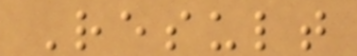Result
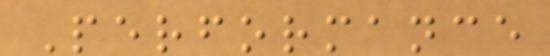Performance
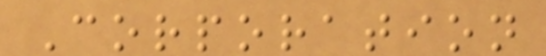Corporation
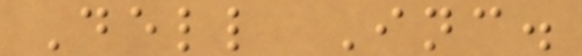Dell Inc.
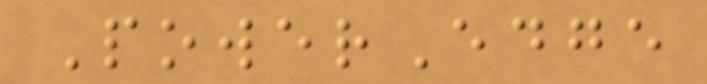PowerEdge
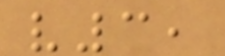v3,
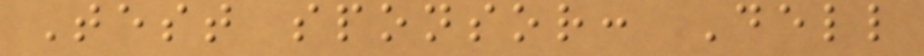Test sponsor: Dell
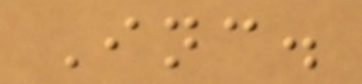Inc.
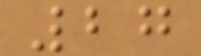27
